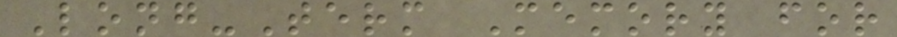Long-Term Memory for
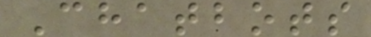Chatbots
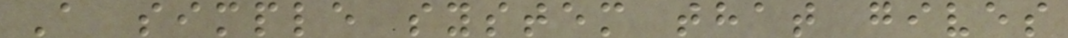A simple system that gives
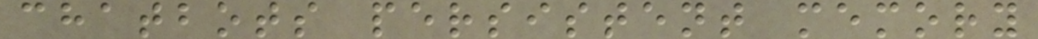chatbots persistent memory
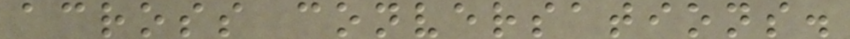across conversations.
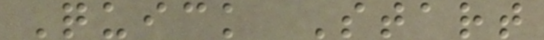Quick Start
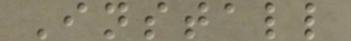Install
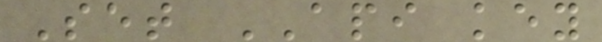Set API key
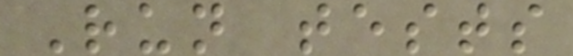Run tests
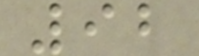92
